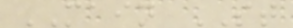MAIN ST
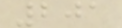201
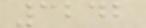3242
